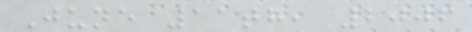June 11th, 2006
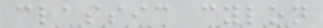classic cylon
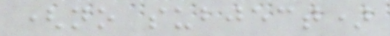(no subject)
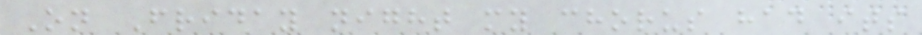On Friday night my chorus had its
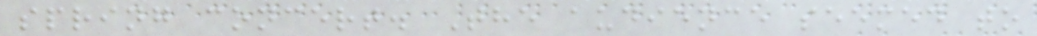spring concert. The audience seemed to
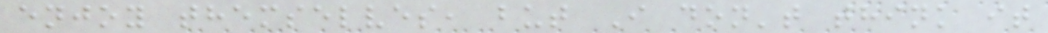enjoy themselves, but I don't think it
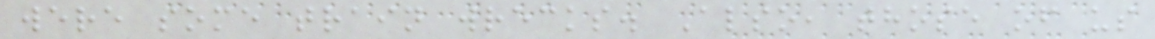were some train wrecks. Also, those of us
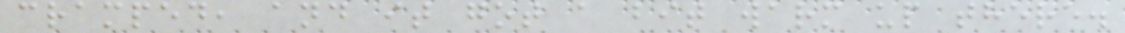cramped, and it got a bit warm up there.
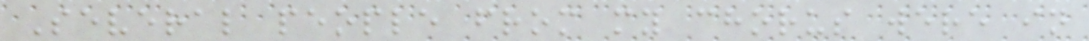Several people from my chorus were in
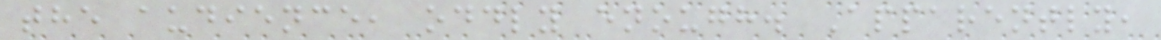the audience, oddly enough. Apparently,
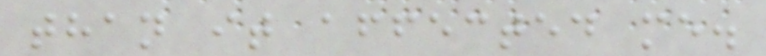than it affected me.
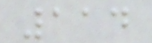114
